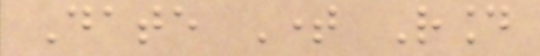Date Time Round
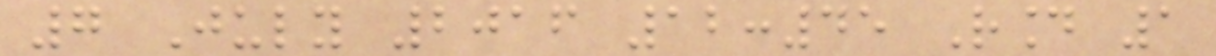7 July 2016 12:45 Round 1
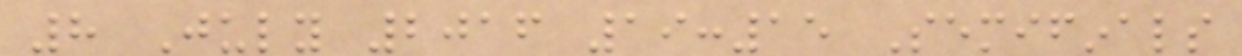8 July 2016 19:15 Semifinals
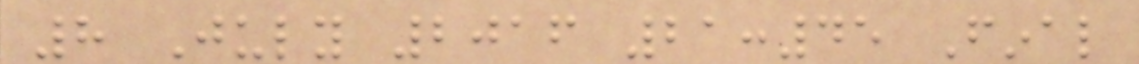8 July 2016 21:45 Final
